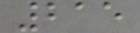215
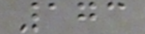173
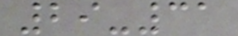29-31
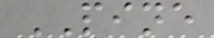PINE
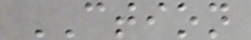CTION
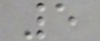5
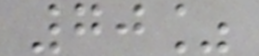70%
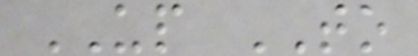UP TO
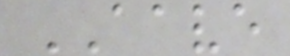AAVE
